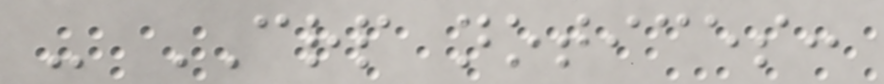- CRP notices:
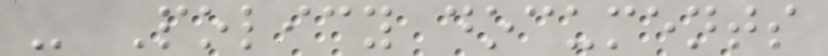- Policy documents
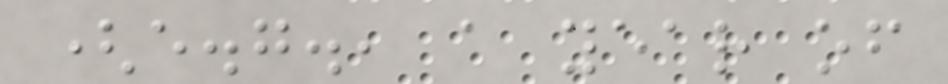(e.g., a year of
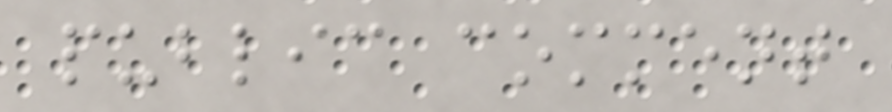public comment
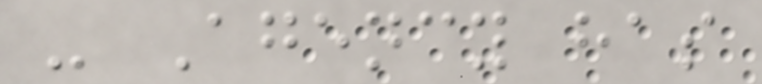- Agency has
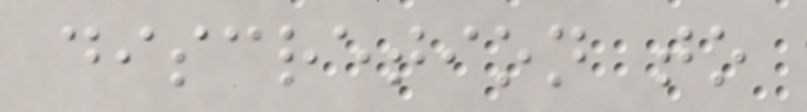discretion to
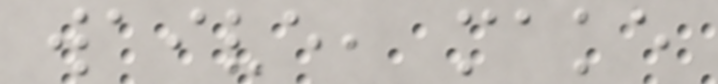waive, make
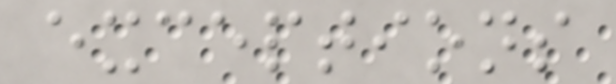exceptions
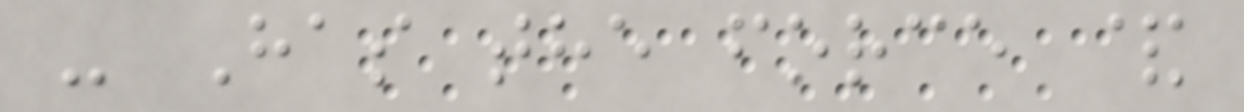- Has the force &
